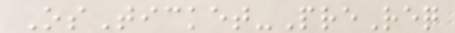OsTicket-PreReq
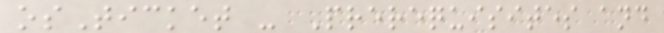osTicket - Prerequisites and
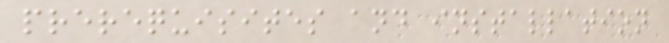prerequisites and installation
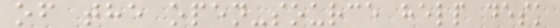of the open-source help desk
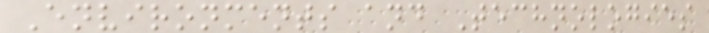Environments and Technologies
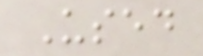Used
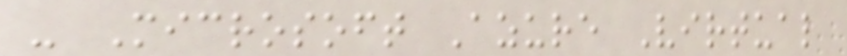- Microsoft Azure Virtual
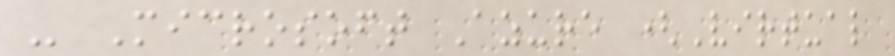- Microsoft Azure (Virtual
